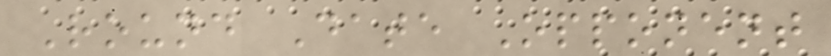Round Date Opponent
